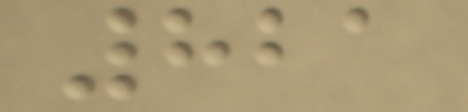821
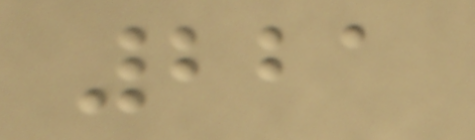221
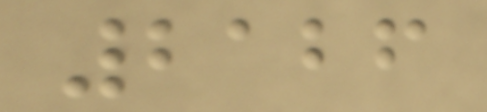2126
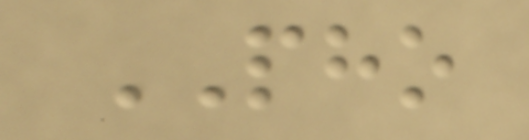PHO
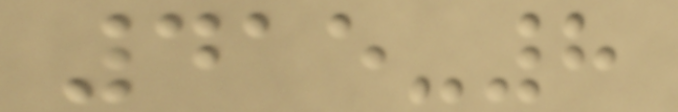415-8
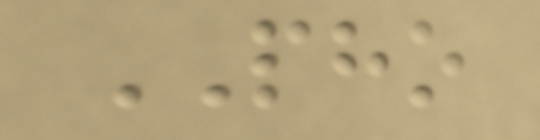PHO
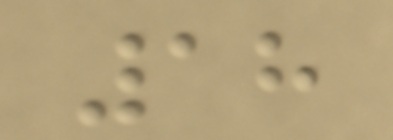18
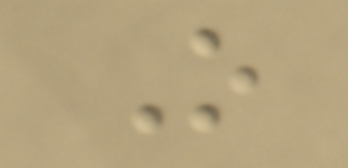O
